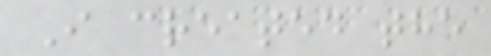I created the
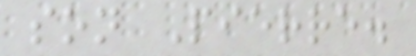son Pierre.
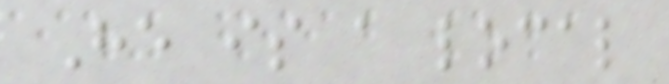He is a local
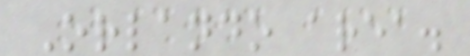Orlando area.
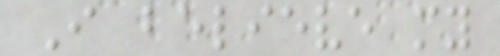I believe my
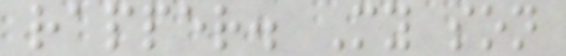rapper. My son
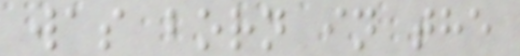was born in the
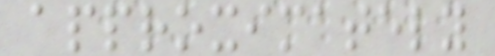approximately
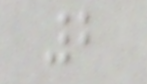2
